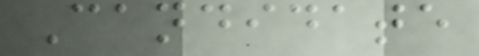Candidate
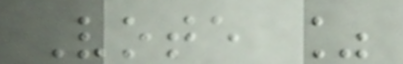Vote %
